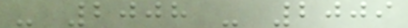- 2008 - 2009
